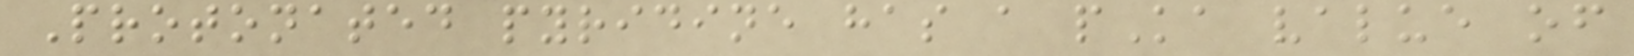Protonated pyridine has a pKa value of
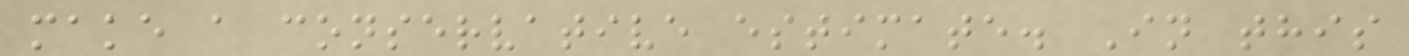make a conservative estimate. In this
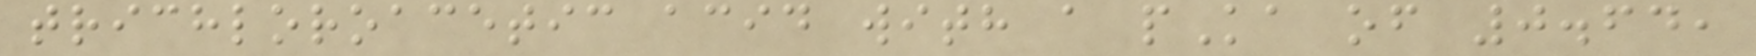trichloroacetic acid with a pKa of 0.64,
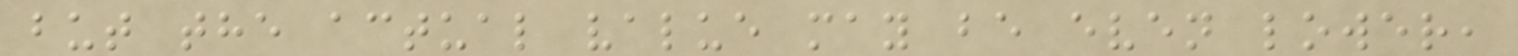but the actual value may be even lower,
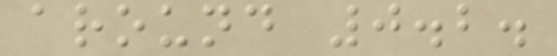around 0.2.
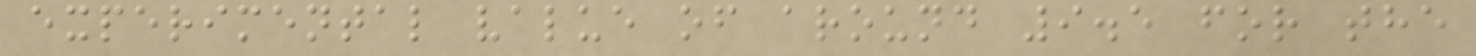experimental value of around 9.5 for the
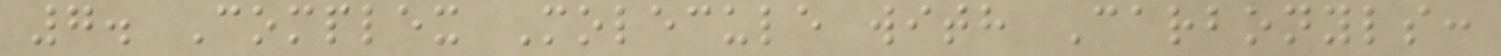7. Complex Molecule with Carbonyls:
